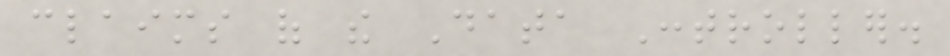claims of the Data Controller.
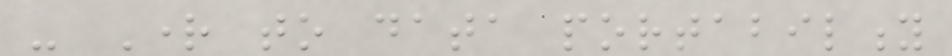- Right to data portability
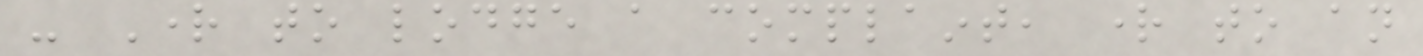- Right to lodge a complaint, right to an
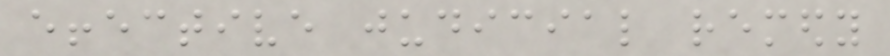effective judicial remedy
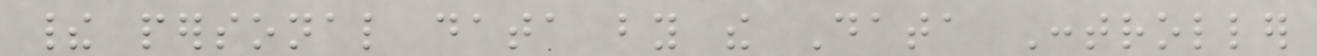their personal data by the Data Controller
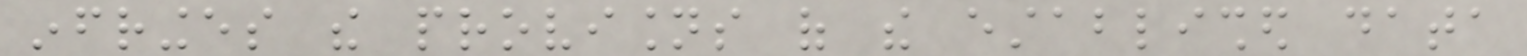infringes the provisions of the established data
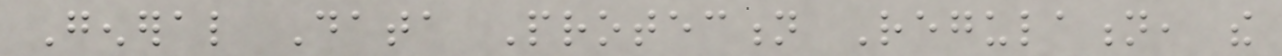General Data Protection Regulation, the
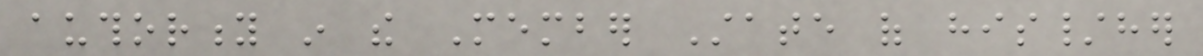authority in the Member State of his/her
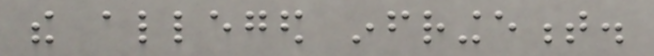the alleged infringement.
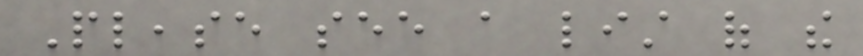Please see a list of the
